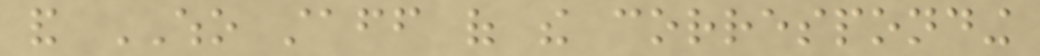and WHO staff of the corresponding
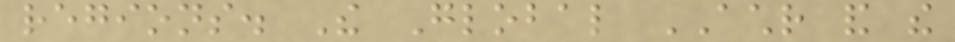regions. The Global ACHR and the
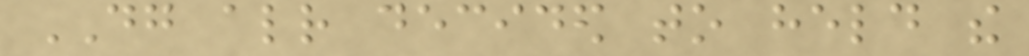DG already decided to held the
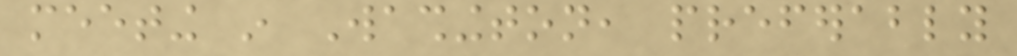meeting in Washington, preferably
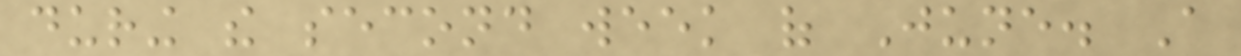during the second week of June. A
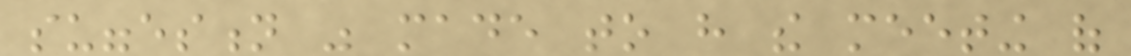suggestion was made to have the meeting of
